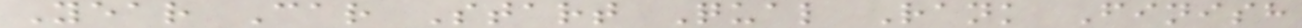Year Car Start Qual Rank Finish
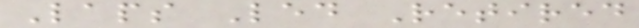Laps Led Retired
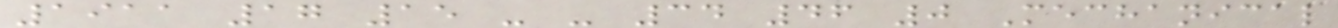1911 17 15 - - 34 46 0 Mechanical
